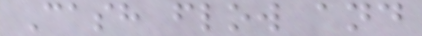Cash flow and
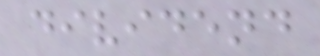dividend
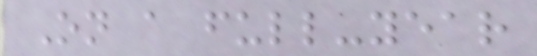On a full-year
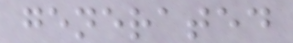generated
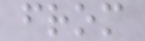from
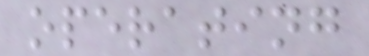operating
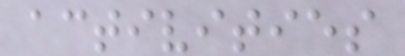activities
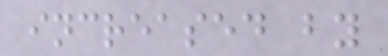increased by
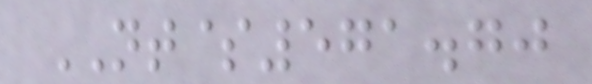NT$571.70
